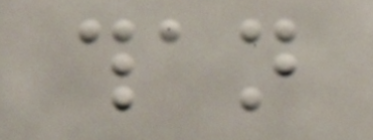than
